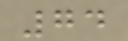74
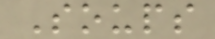Soups
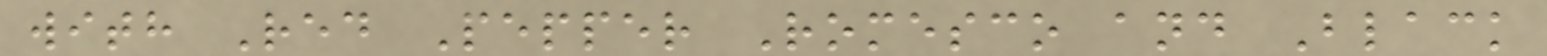with Red Pepper Romesco and Black
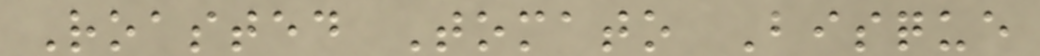Roasted Tomato Bisque
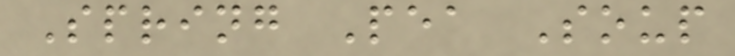Spring Pea Soup
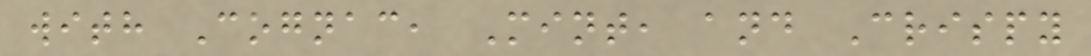with Cognac, Mint, and Crispy
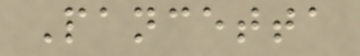Pancetta
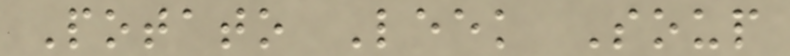Potato Leek Soup
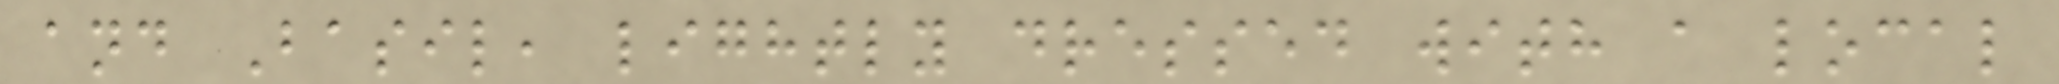and Basil, lightly dressed with a local
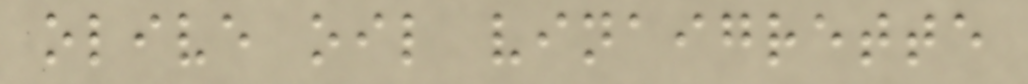olive oil vinaigrette
